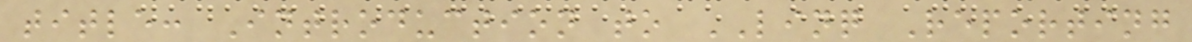title: Introduction to LINQ Reporting
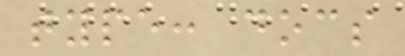type: docs
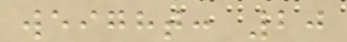weight: 20
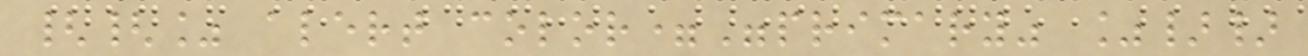{{% alert color="primary" %}}
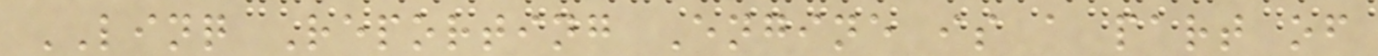LINQ Reporting Engine is a part of
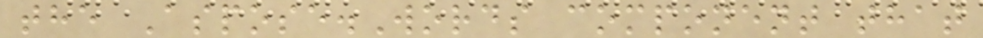the Aspose.Words component that
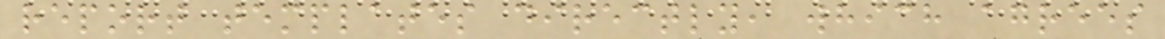report templates directly, which agrees
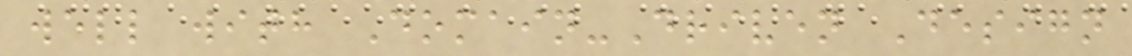well with Domain-Driven Design
